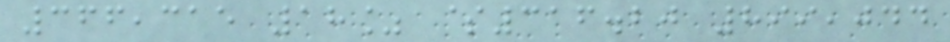366,315 18% $316.20 899,044
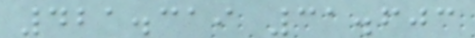421.319 31.603
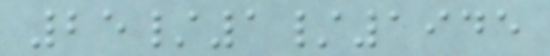25/1/1945
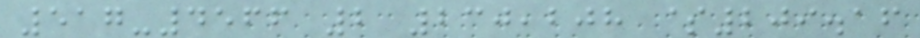517-4566 2 230,208 $209.16
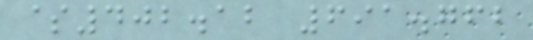$402.12 691.762
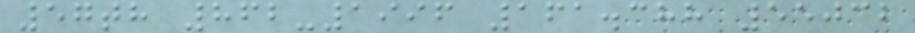57th 862-1996 161.388 55032
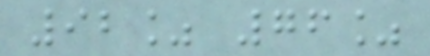92% 76%
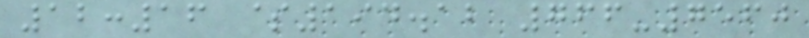12:16 $194.12 766-7560
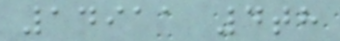14911 4th
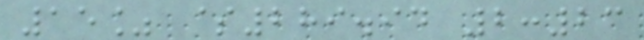15% $289.94 2:23
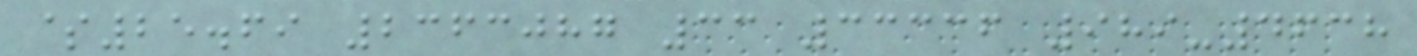$25.69 2363087 33 33336 989-4638
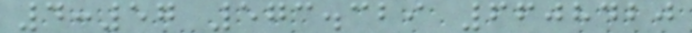4:57 573.329 6608420
